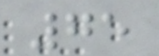75
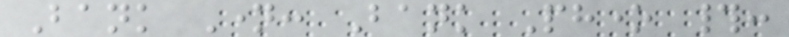Bank Name: Bank Phone #:
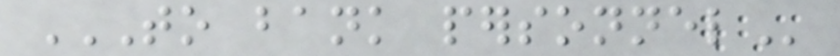TO BANK PERSONNEL
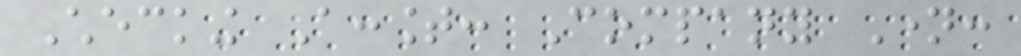Checking Account: Company Name:
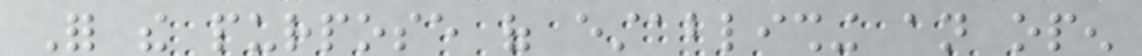For the purpose of establishing an open
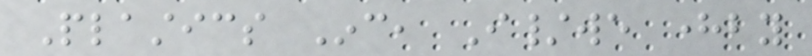Plastics Inc, I/we hereby
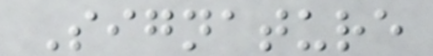Signature
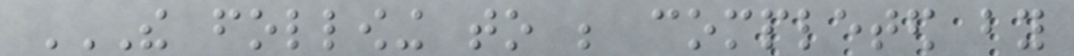THE FOLLOWING TO BE COMPLETED BY
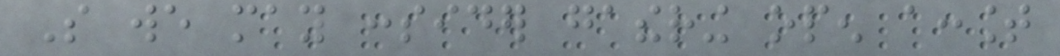So we may consider gathering open account
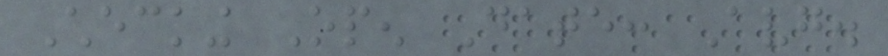Checking Open Date: Avg.
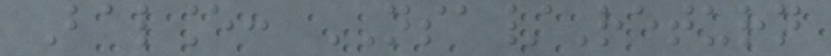Balance: NSA/Return
